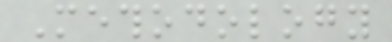Methodology
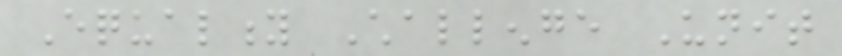Equality Challenge Unit
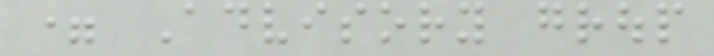= Advisory group
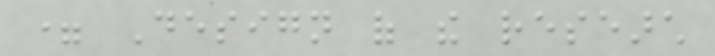= Design of the research
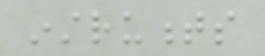instruments
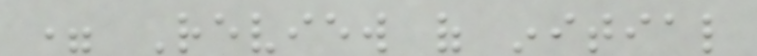= Review of initial
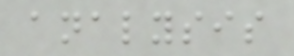analysis
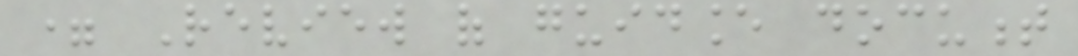= Review of guidance document
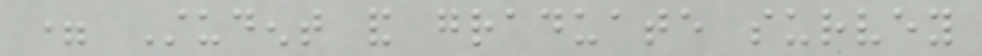= Student and graduate survey
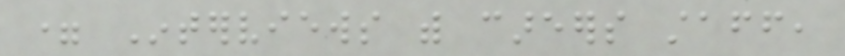= Interviews with careers staff,
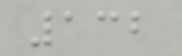132
